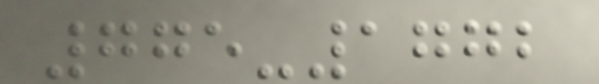775-1772
